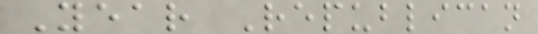Year Republican
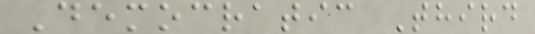Democratic Third
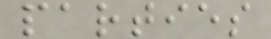parties
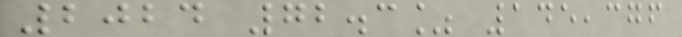2024 72.3% 145,376
